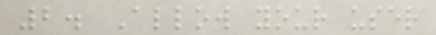2. Allow your user
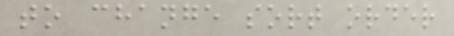to change sort order
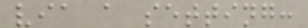via a setting:
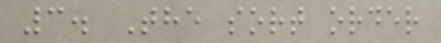3. The sort order
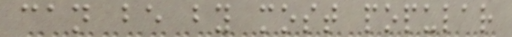can be by most popular
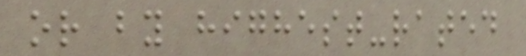or by highest-rated
